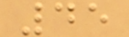45
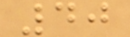40
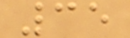35
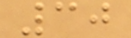30
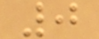0
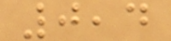0,4
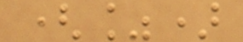(%)
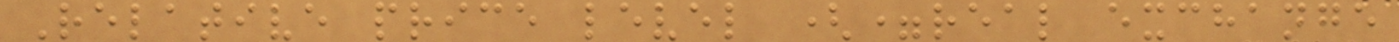Relative price level (=real exchange
